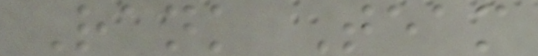Rank Team
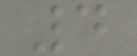4
